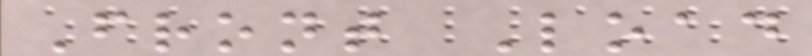Front Load
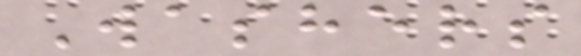Washers
